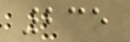235
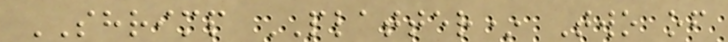SHRIMP PLATTER* Two of
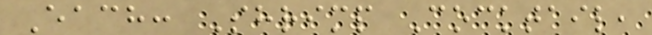Each: Shrimp Cocktail,
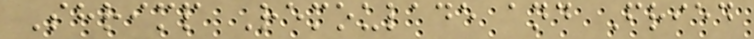Shrimp Remoulade and Fried
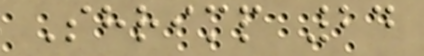Shrimp 24
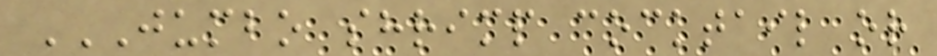JUMBO SHRIMP COCKTAIL OR
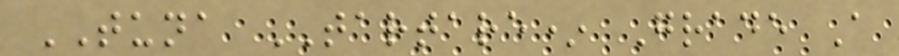TUNA TARTARE* Grade A
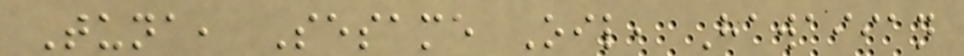Tuna, Sesame Oil, Hawaiian
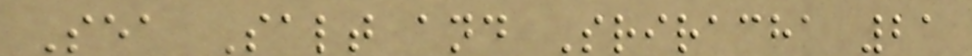Sea Salt and Sriracha 21
